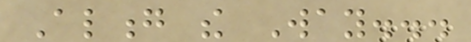Along the Way...
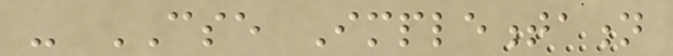- CSE Implementation
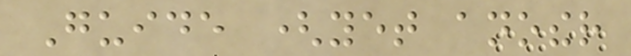Guide (yet another
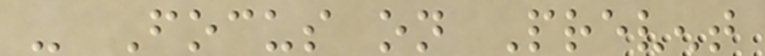- Focus on Prevent
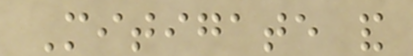Mitigate and
